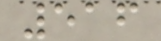516
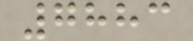7883
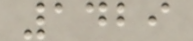1429
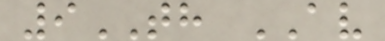9TH AV
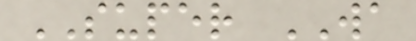SUPER WA
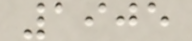1905
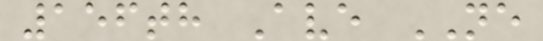156th Ave NE
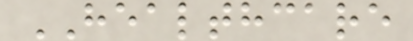HEALTHCARE
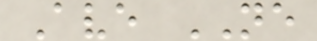Ave NE
